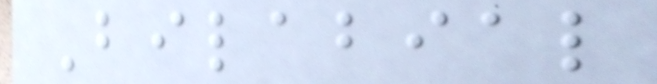Bilabial
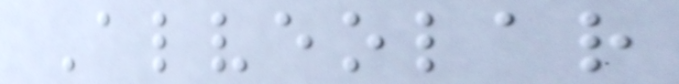Alveolar
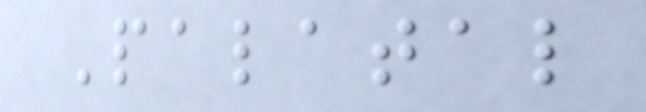Palatal
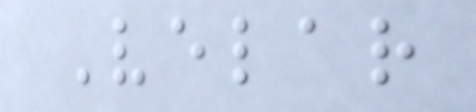Velar
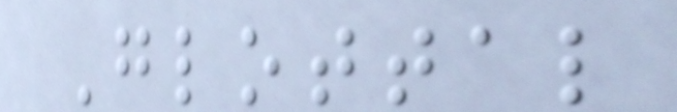Glottal
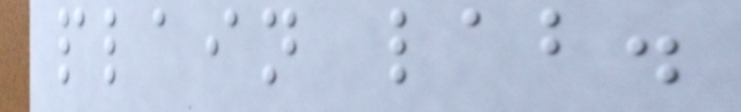plain lab.
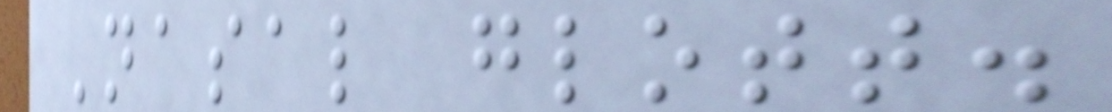Nasal glott.
